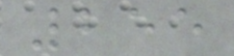255
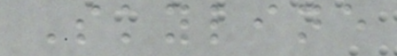Skyline
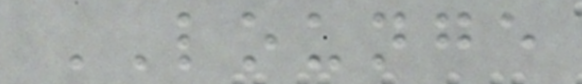LOUNGE
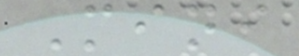Mini
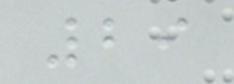29
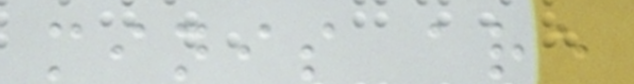minis are
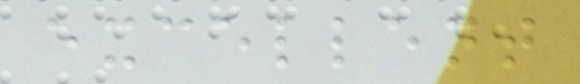excellent
